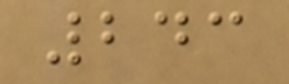243
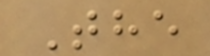The
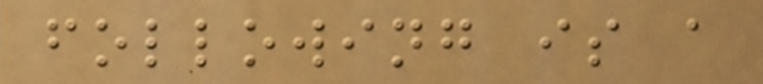following is a
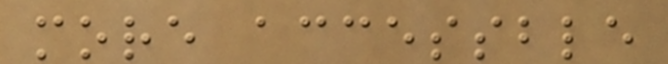more accessble
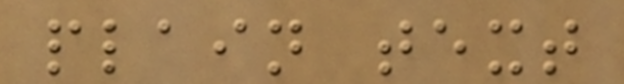plain text
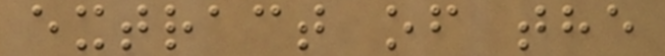extract of the
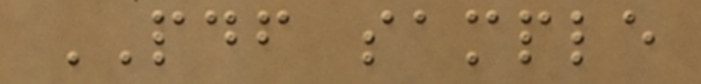PDF sample
